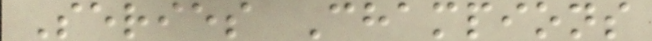Series Champions
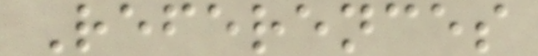References
